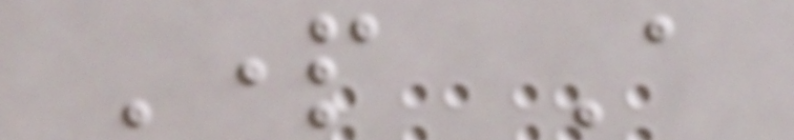Part A
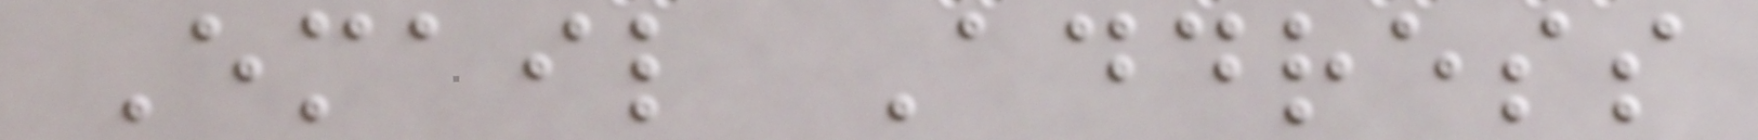Email Address
